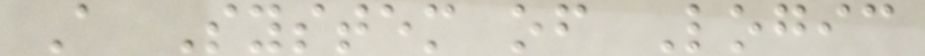A System of Logic
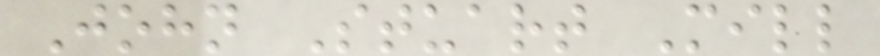John Stuart Mill
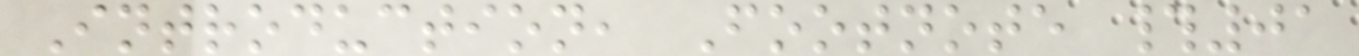Introduction, Footnote #01
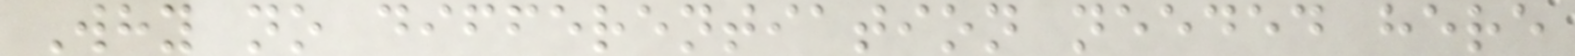Why no differentiation needed here
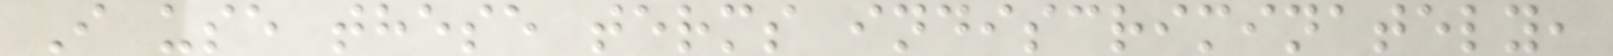I use these terms indiscriminately,
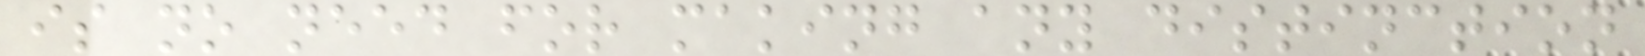is no need for making any distinction
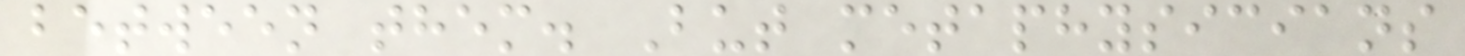between them. But metaphysicians
